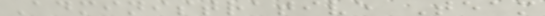Administrative Team
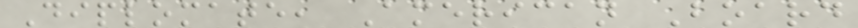Diplomate, American Board
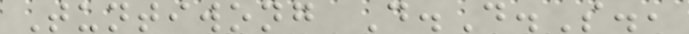Tuntiwong D.D.S.,
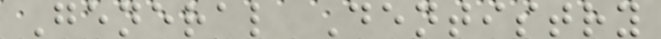General Dentistry
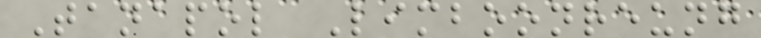Tanapol Limboonreung
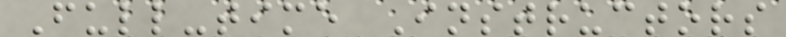Full-time Instructors
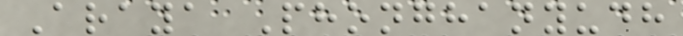Araya Phonghanyudh
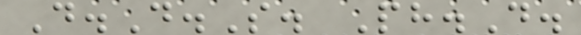D.D.S. Ph.D.
